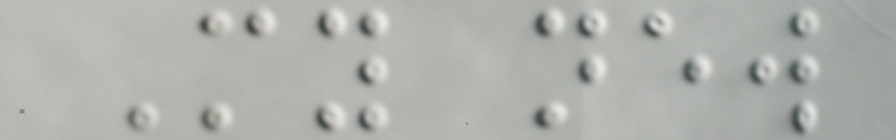My new
